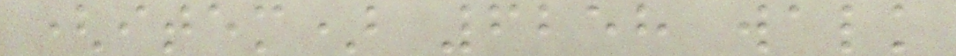(item) 6258 walk
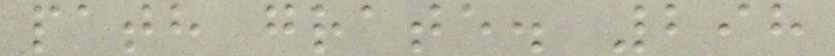path grate. 298
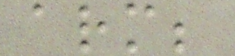arm;
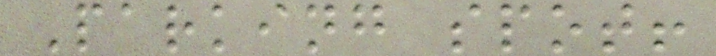Parking spot!
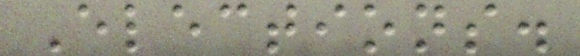Elections.
